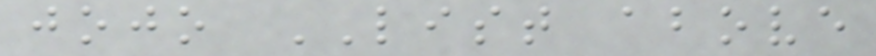jojo LIST above
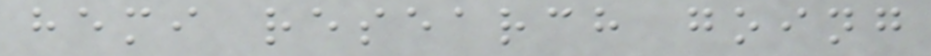hemi research going
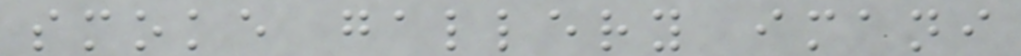smoke gallery imani
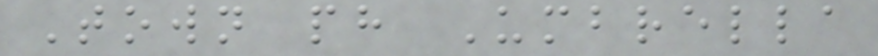Town ph Umbrella
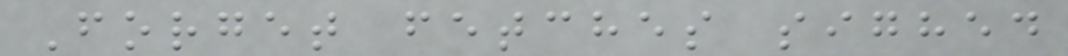Forget fetches sighed
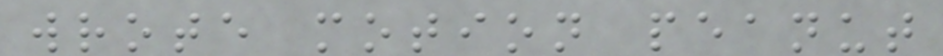wrote motion peanut
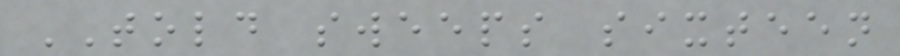TOLD sweeps sixteen
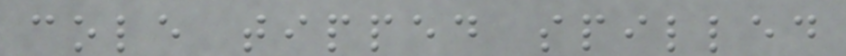cole tipped spilled
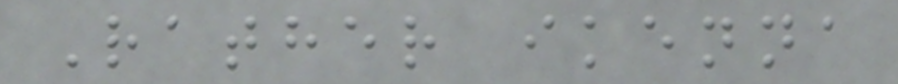Rather ikenna
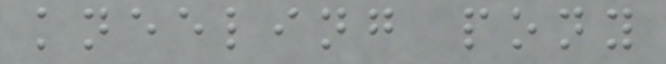kneeling pony
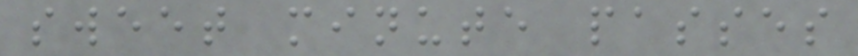sweet minute passes
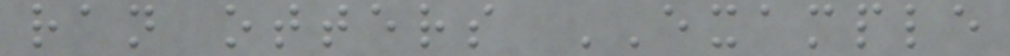ran otters EXAMPLE
